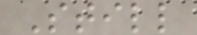Still
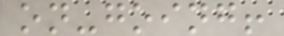on-going!
